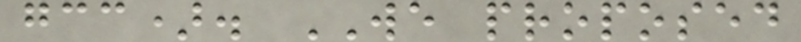gcc). WE proposed
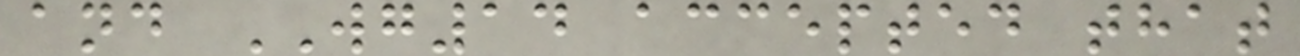and WG14 accepted that
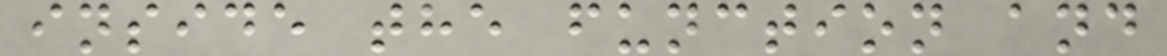inside the function and
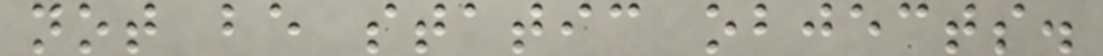not be static objects.
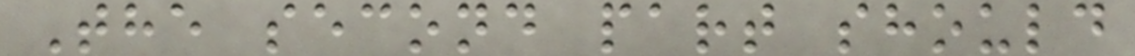The second part should
